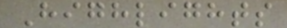Highlights
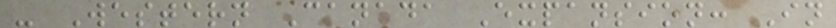- Western Canada Expansion: In
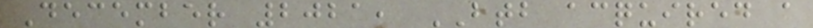December 2021, BTB acquired a
